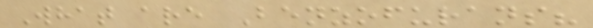What are Benzofurans?
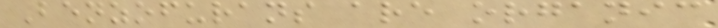Benzofurans are organic
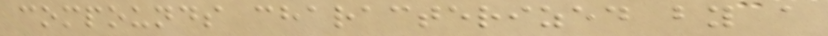compounds characterized by a
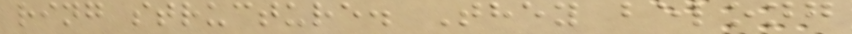ring structure. They belong
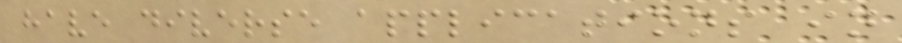have diverse applications in
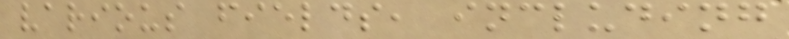various fields, including
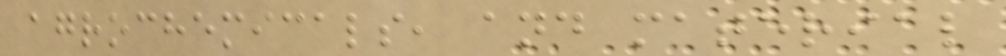agrochemicals, and material
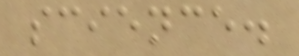science.
